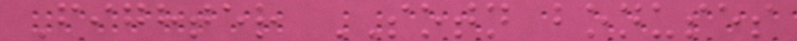Fighter SOTN bonuses
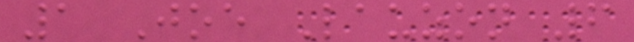1 Joe Lauzon 6
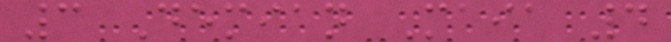3 Demian Maia 4
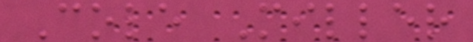Cole Miller
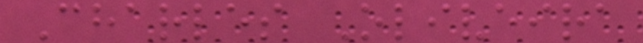Charles Oliveira
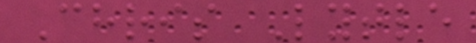Chris Lytle
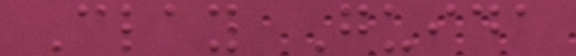Clay Guida
